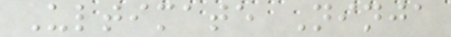Ultimate Ninja
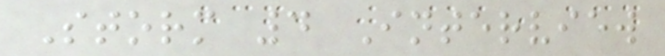Storm 4 Interview
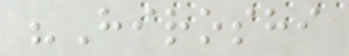"Hiroshi
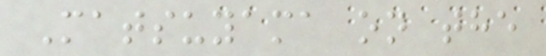Matsuyama on the
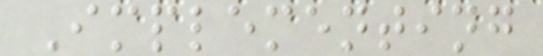Implementing
